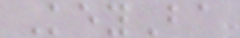KeyBa
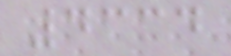4334
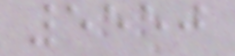5550
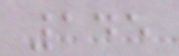145
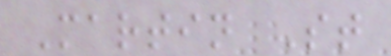Martin St
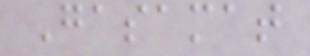Gasamat
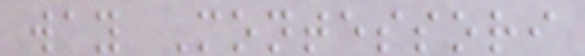way Montessori
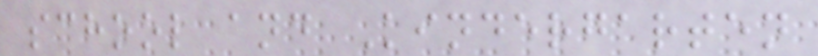school and Kindergarten
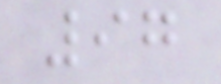97
